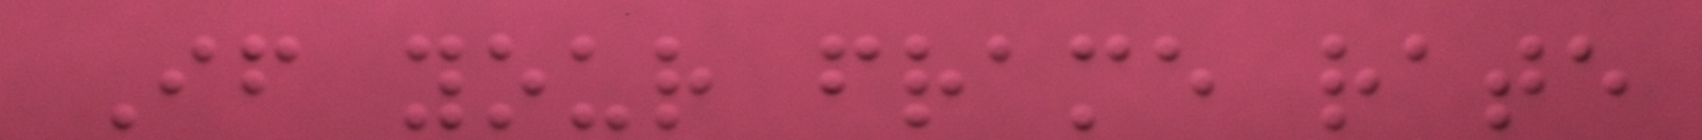If your frame rate
